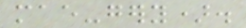mae-gery).
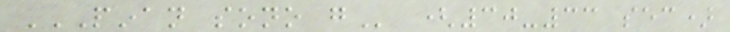PINAN SONO GO (30-33 sec)
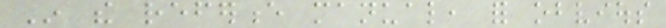In the reference manual, for obvious
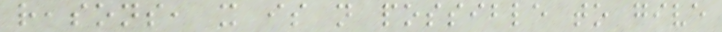reasons, it is not possible to give
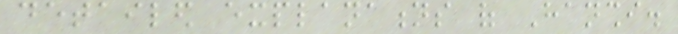detailed explanations of Hanshi.
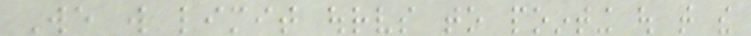We will limit ourselves to pointing out that the
